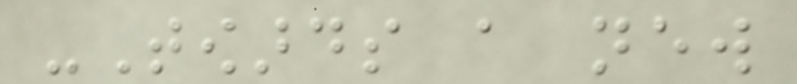-Towards a new
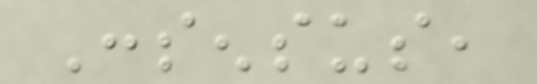Consensus,
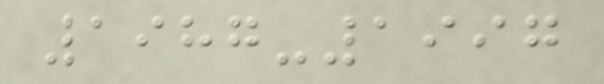1987-1997
